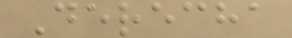Derecha
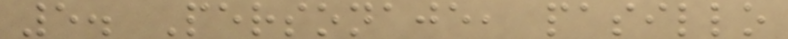5. Personaje, pasillo
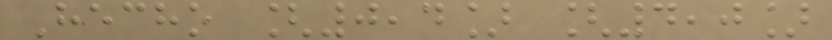Hecho [0,4] [4,0]
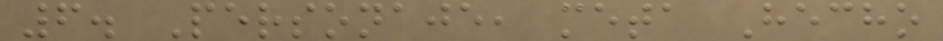6. Personaje, meta Hecho
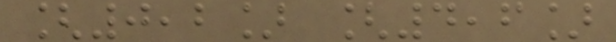[0,2] [4,6]
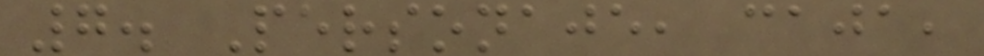7. Personaje, caja,
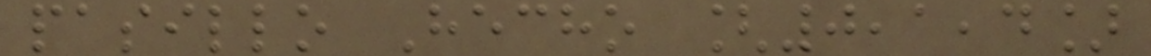pasillo Hecho [0,1,4]
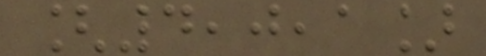[4,0,1]
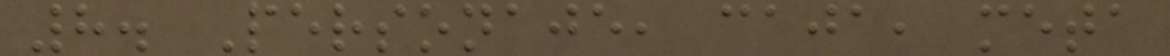8. Personaje, caja, meta
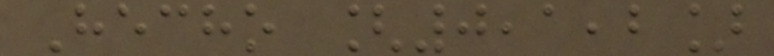Hecho [0,1,2]
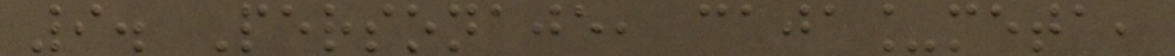9. Personaje, caja_meta,
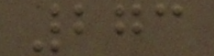273
